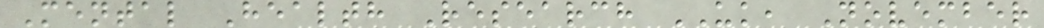Mental Health Research UK, November
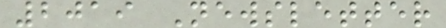2019 Newsletter
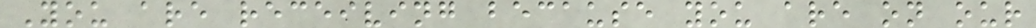You are receiving because you are on our
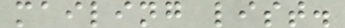mailing list.
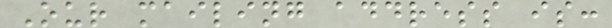Our mailing address is:
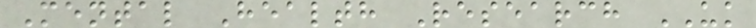Mental Health Research UK
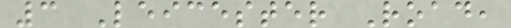3 Leicester Road,
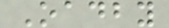Oadby
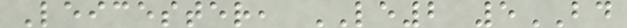Leicester, LE2 5BD
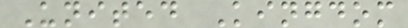United Kingdom
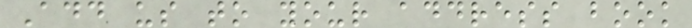Add us to your address book
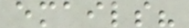emails?
